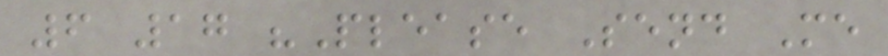6 17 "Please Send Me
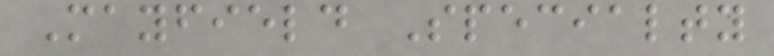Mayfield Specialty
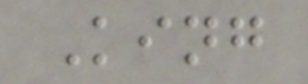King
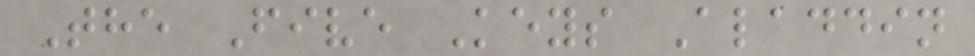The Five Keys Aladdin
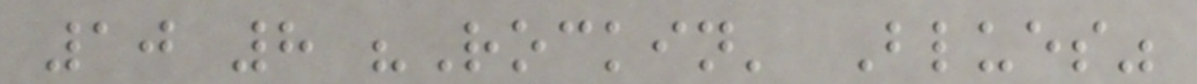10 8 "Rockin' Blues"
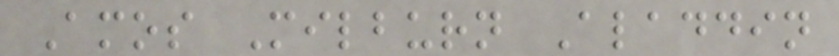Amos Milburn Aladdin
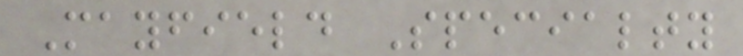Mayfield Specialty
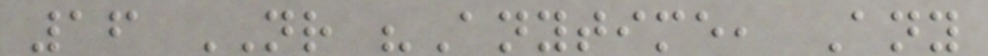16 NR "Anytime, Any
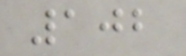102
